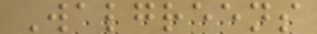Walgreens
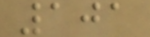101
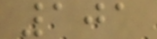101
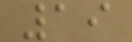19
